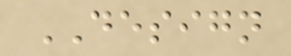DESIGN
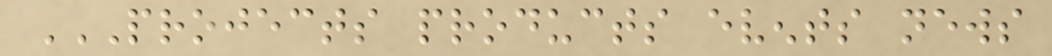PROJECTS PRODUCTS EVENTS NEWS
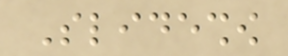Slideshow
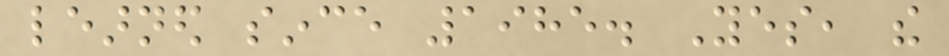learned since 1985. Yes, the
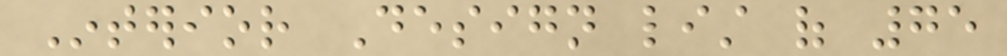Interior Design list of 75
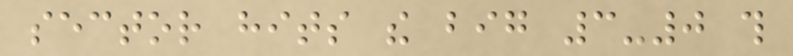sector hits the big 3-0 this
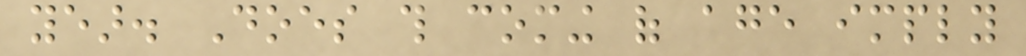year. Does this coming of age imply
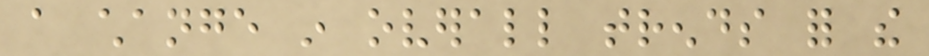a change in overall trends for the
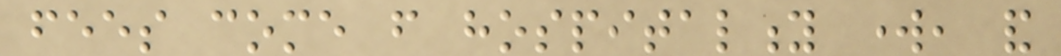fees come from hospitality work, and
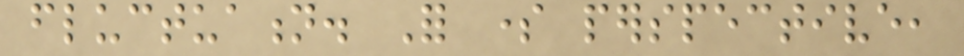fluctuation. For some perspective,
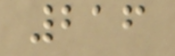216
